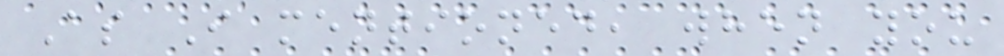As I mentioned, when you
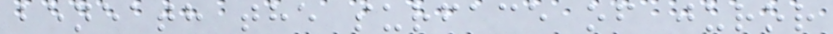beneath the surface of juror
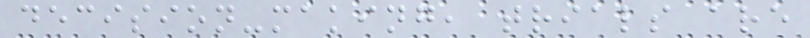decision-making, trials are
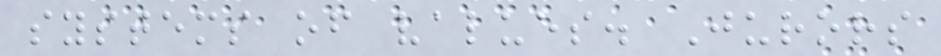systems of values. Jurors
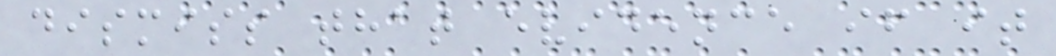dismiss that evidence if it
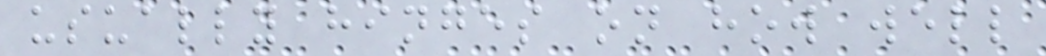usually hinges on how well
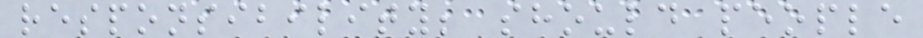responsibility; should people
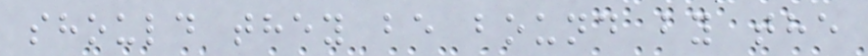should they be bound by the
